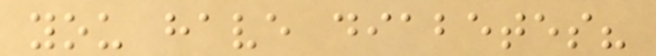you have diabetes?
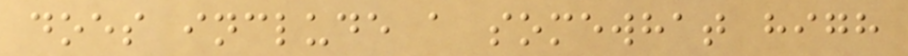does include a somewhat high
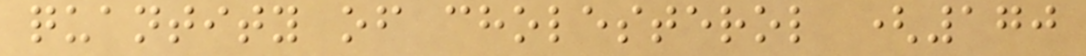quantity of cholesterol (170
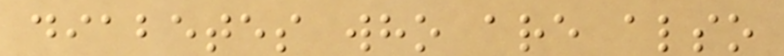diabetes who are also
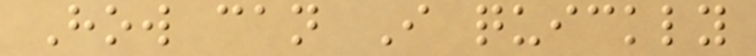How can I quickly
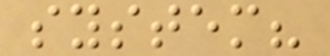system?
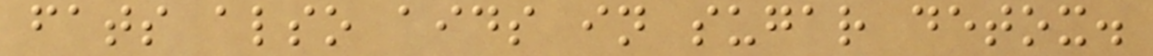fats also aids in sugar detox.
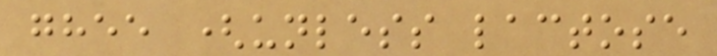ghee (unless lactose
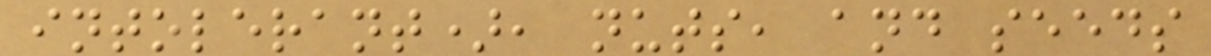intolerant), nuts, and seeds
